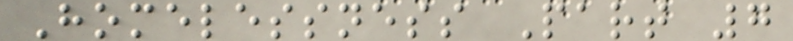Homelessness Part 7
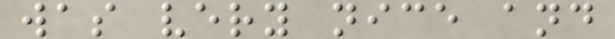was very nice and
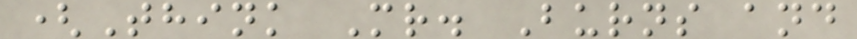(Think Mr. Burns and
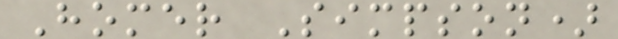Homer Simpson)
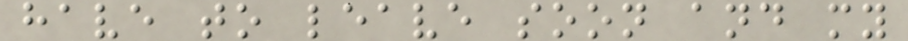have to leave soon and my
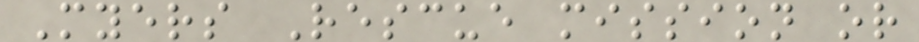Myers Rescue mission or
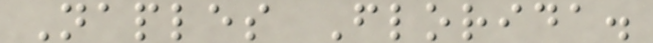Naples Florida.
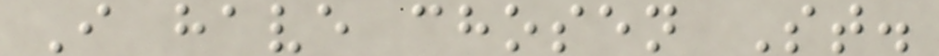I have chosen St.
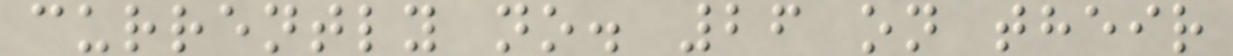currently no. 26 on their
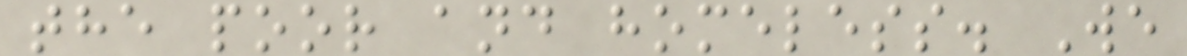the poor and homeless. We
